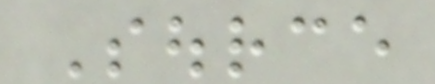Source
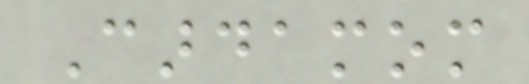Cardamom
